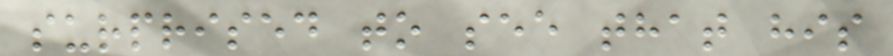surprised to see that his
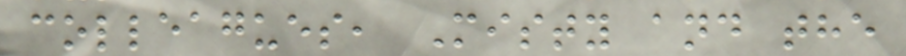colleagues, Misty and the
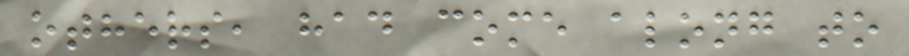others, had come along to
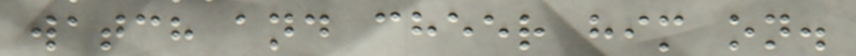watch and cheer him on.
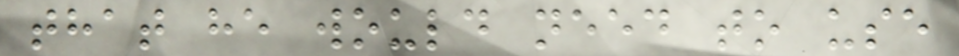that he would need to use
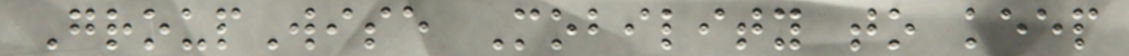GroupWise Mobility to keep
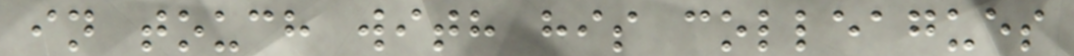in touch with his colleagues
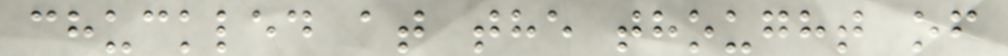chuckled at the thought of
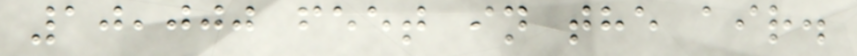10,000 feet in the air.
